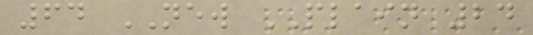64 NEW PLAIN 24
